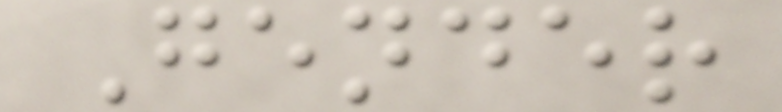Gender
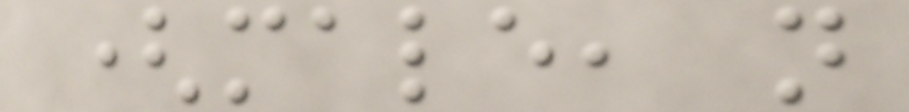(male, n
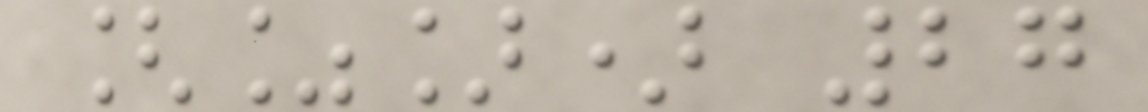[%]) 27
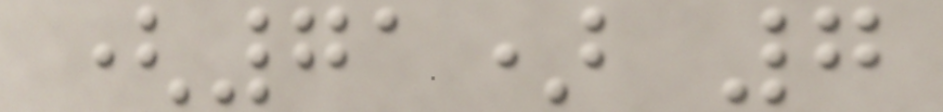(71) 7
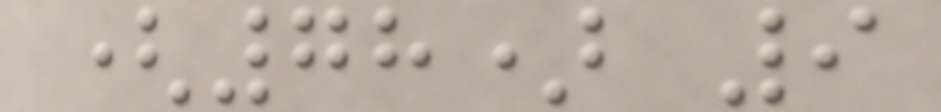(78) 9
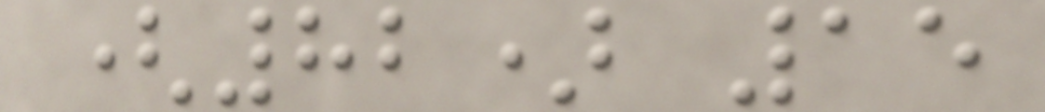(82) 15
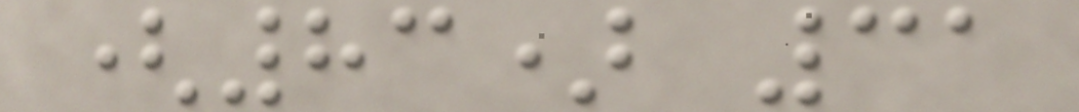(83) 31
